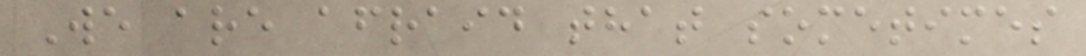We are afraid that sometimes
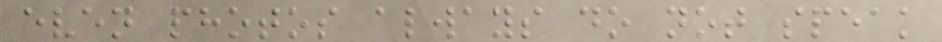even photos always do not speak
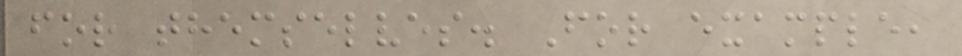for themselves. For example,
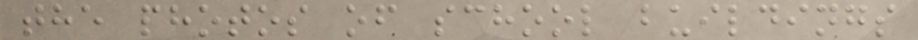the photos of school buildings
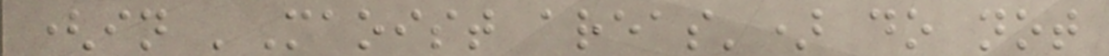(in 'Maoist areas') do not
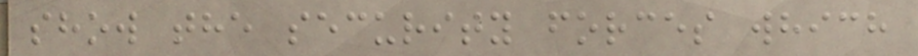show the security forces which
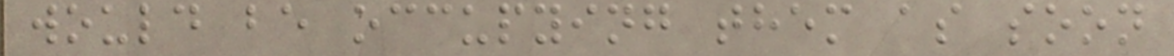would be occupying them as soon
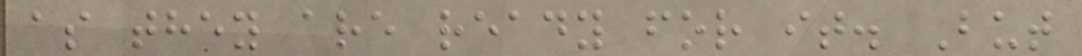as they are ready for it. But
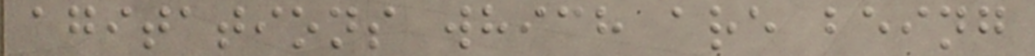agitations which are being
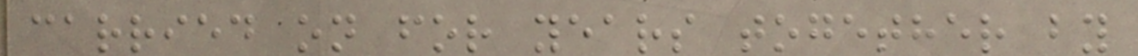carried on for years together by
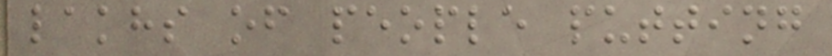lakhs of people putting
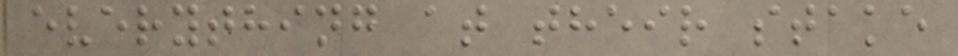everything at their stake
